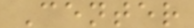Center
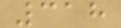318
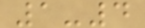1-4
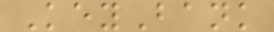KeyBank
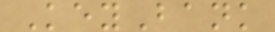KeyBank
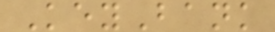KeyBank
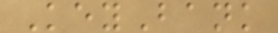KeyBank
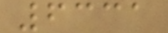6331
